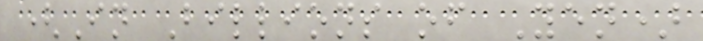(In Billions of Yen)
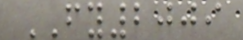FY2009
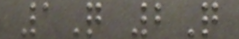1Q 2Q
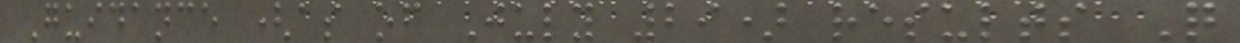Guidance (as of July 29) results Q
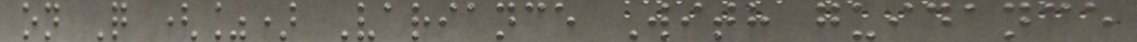on Q (%) Variance With guidance
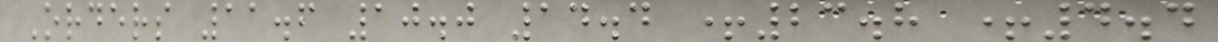Orders 11.6 10.0 14.4 +23.8 +4.4
